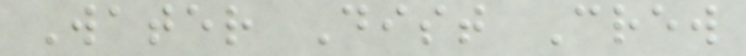Water Dist Crew
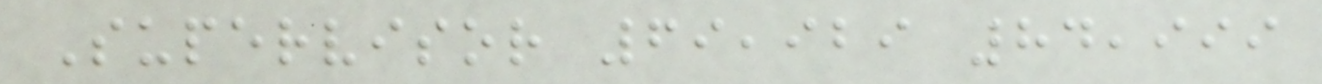Supervisor 69,929 84,999
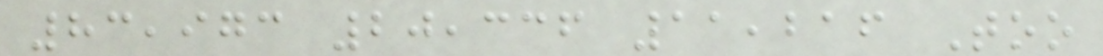83,973 20,336 11,216 Too
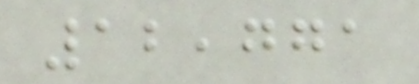12,771
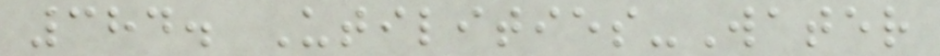384. Utilities-Water
